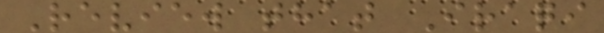Review that Iraqi
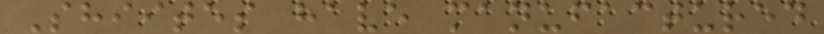Shiites have manufactured
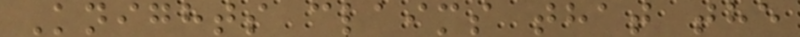Knights claims that the
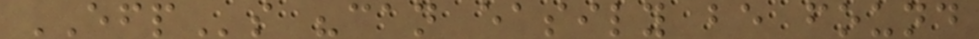EFPs "can easily be found
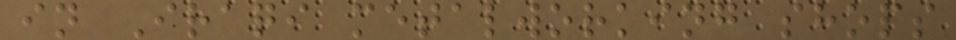in Iraqi metalworking shops
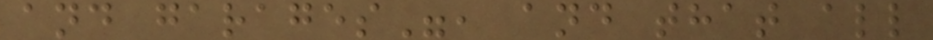and garages", and that all
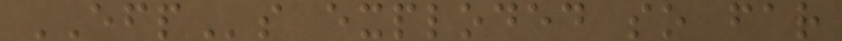EFPs exploded so far
